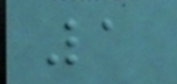1
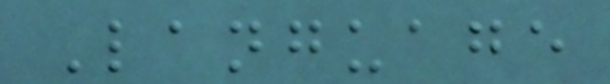Language
